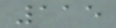115
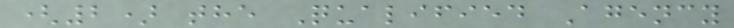(2) the Qualified Agency
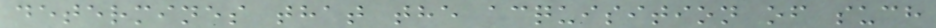determines that the acquisition of such
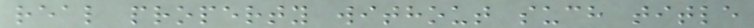real property without such title
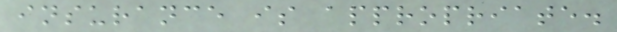insurance is appropriate.
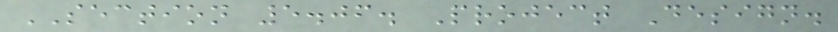SECTION 5.06. Project Design.
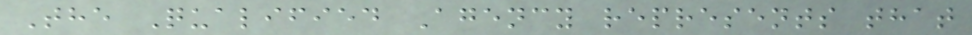The Qualified Agency represents that
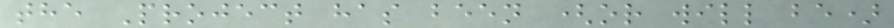the Project has been (or will be)
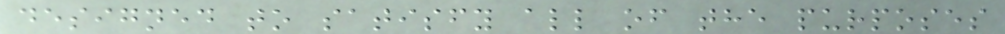designed to satisfy all of the purposes
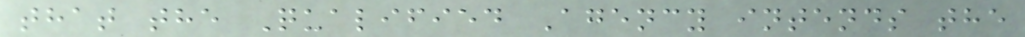that the Qualified Agency intends the
